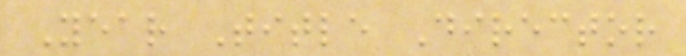Year Title Director
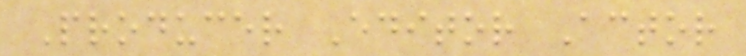Producer Editor Actor
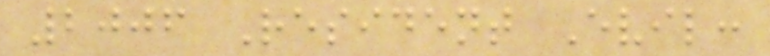2006 Resident Evil:
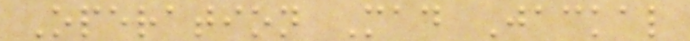Operation Mad Jackal
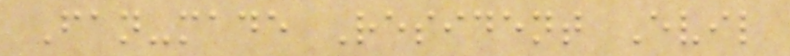Fan-made Resident Evil
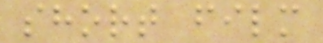short film
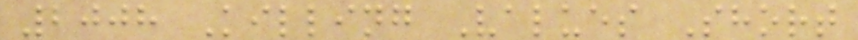2008 Killing Values Short
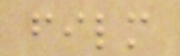film
